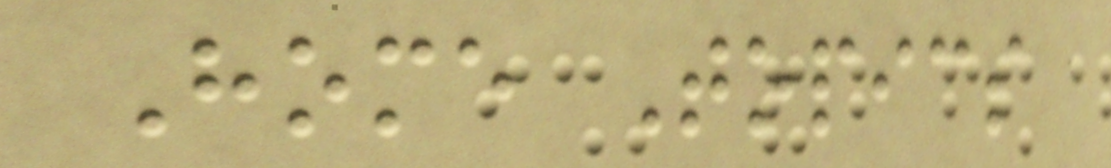Home Topics
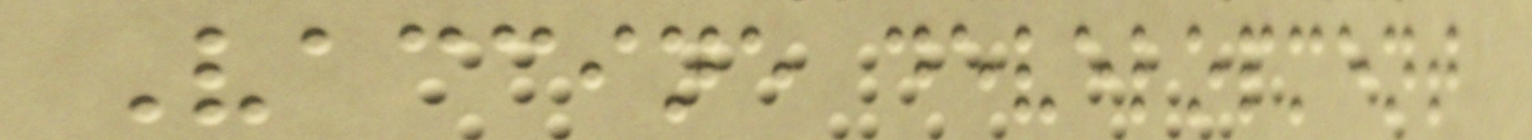Vaccine development
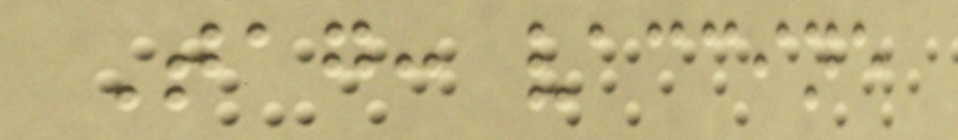Tag: vaccine
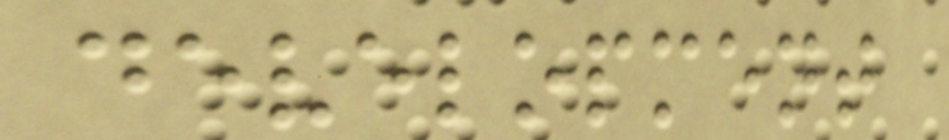development
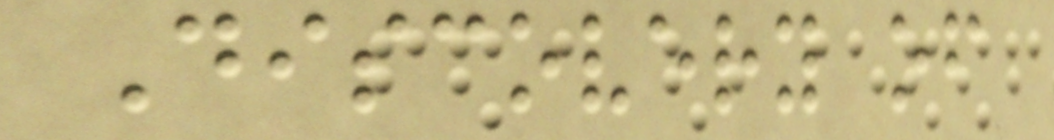Discovery of
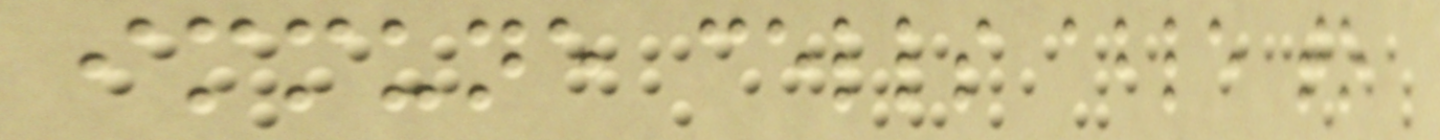immune cells able to
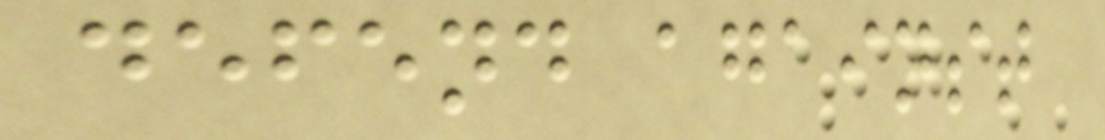defend against
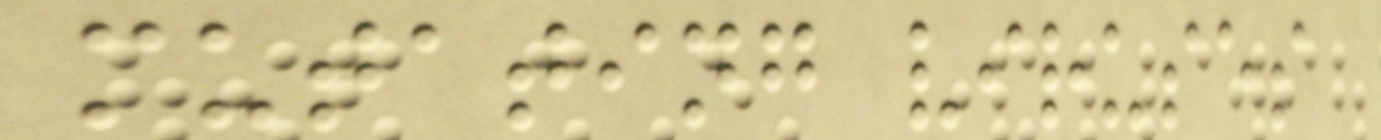mutating viruses
